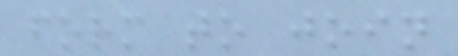form to join
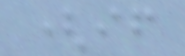(if
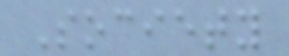Society
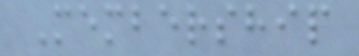Membership
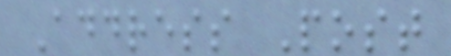Address Post
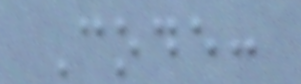Code:
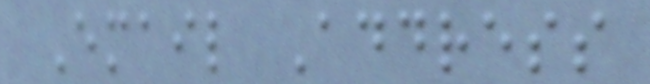Email Address
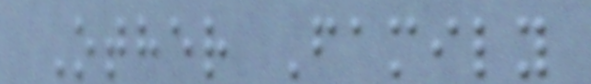Other Family
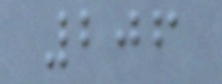206
